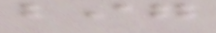big
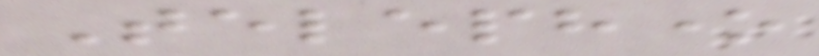Telephone
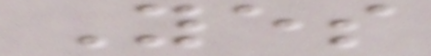Yes
